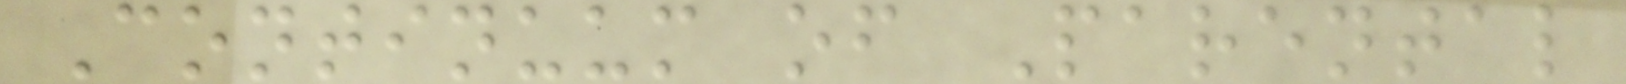Continuum of Parental
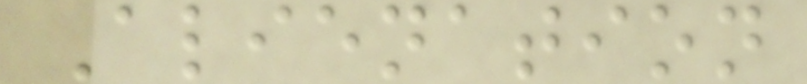Alienation
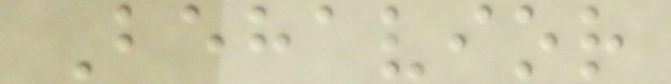Behavior
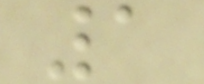1
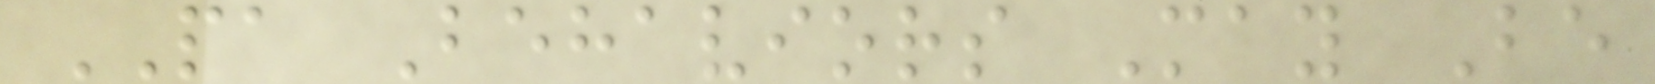PA Behaviors May Be
